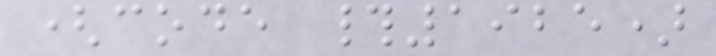(code #1925)
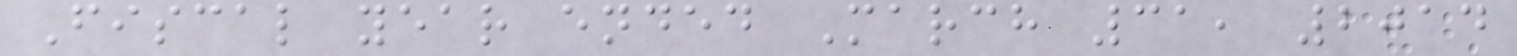Fiscal year ended March 31, 2014
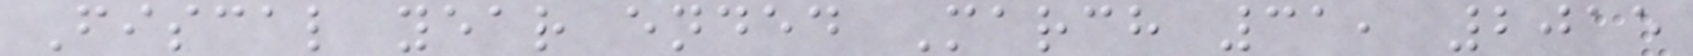Fiscal year ended March 31, 2015
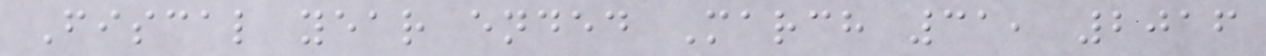Fiscal year ended March 31, 2016
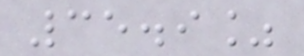35.9%
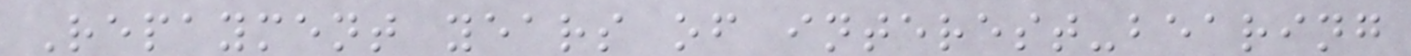Repayment years of interest-bearing
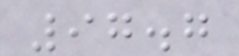97.7
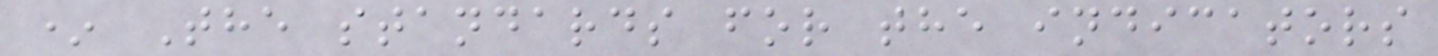* The standards for the indicators
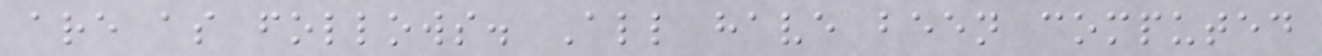are as follows. All have been computed
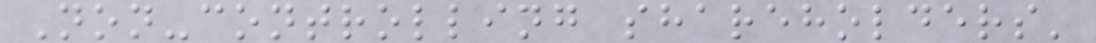Non-controlling shareholders'
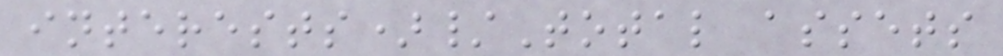interests)/Total assets
